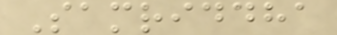Samriddha
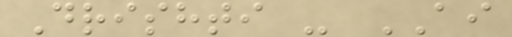Drishti - AI
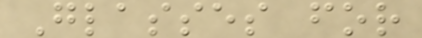Glasses for
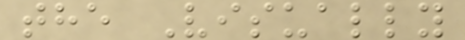the Visually
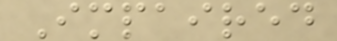Impaired
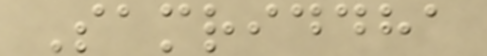Samriddha
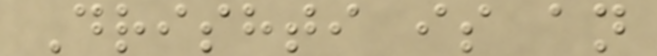Drishti is an
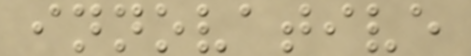innovative
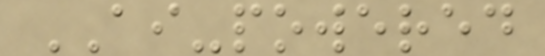AI-powered
